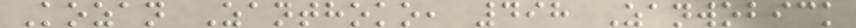Kozan Zanthoko, 498 Zanwobick
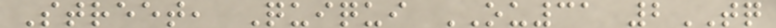Street, Quiqui OU31 2TQ
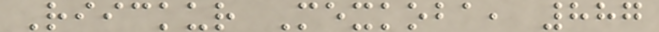Riickur Mexkoba, 887
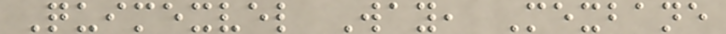Quimexvel Way, Mexbane
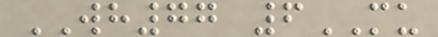WH77 6MU
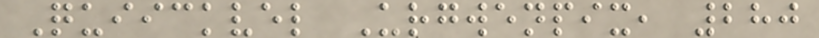Quiickvel Urgwenpix, 280
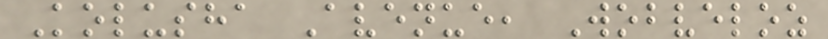Kolusha Avenue, Wobveloz
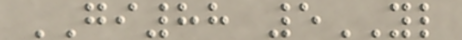GI88 5YL
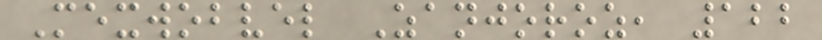Mexwobvel Zanjoroz, 122
